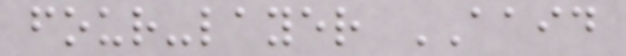four-layer AAID
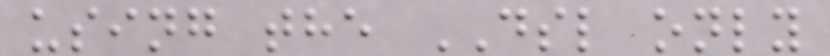using the DSL only
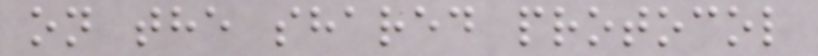on the shared protocol
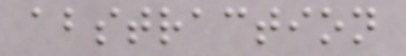abstraction
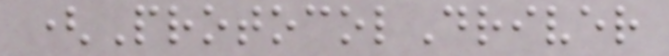(ProtocolDriver
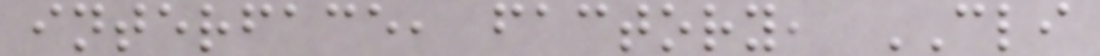interface, factory, CLI
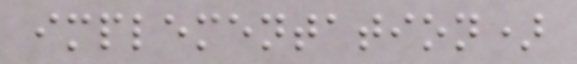implementation)
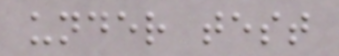under test
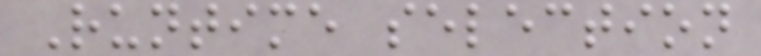Runtime selection
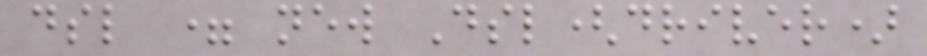dsl = new Dsl(driver)
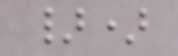})
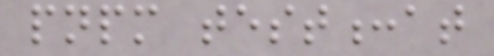pnpm test:at
